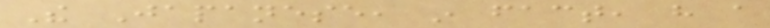The Japanese, in fact, have a
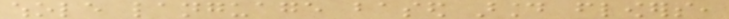whole language based around flowers,
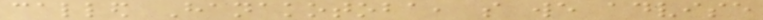called Hanakotoba, so we advise
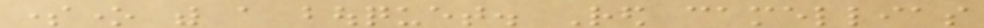someone with a bouquet. Red camellias
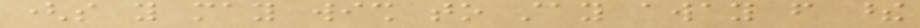(so you may wish to stay away from these
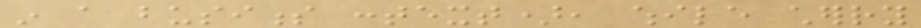in a business context), while cherry
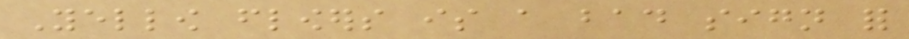Yellow flowers is a bad sign for
